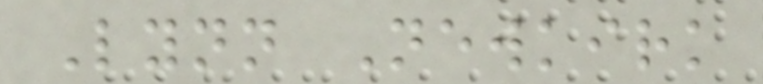Lynn Newkirk
